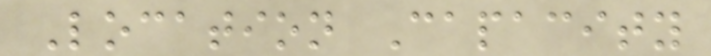Location Capacity
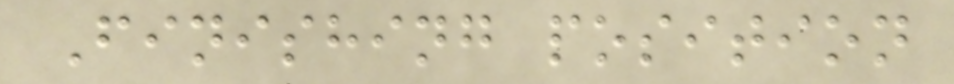Finishing position
